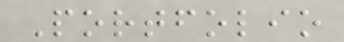Portfolio
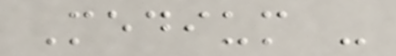Medium -
